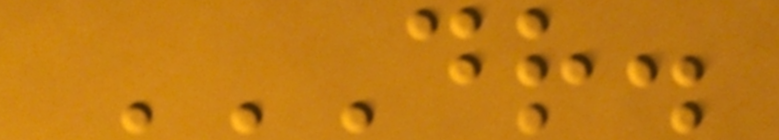DR.
